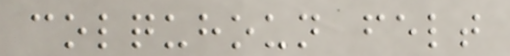colquhoun felt
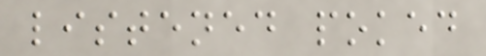listened poked
